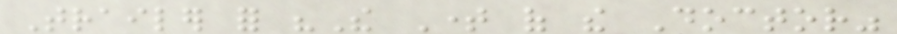Trailer for "The Time of the Doctor"
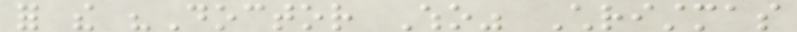for the "Doctor Who" Christmas
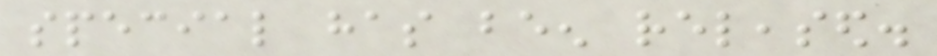special has been released.
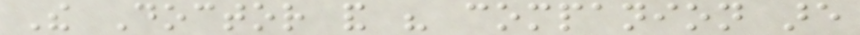The Doctor and his companion are
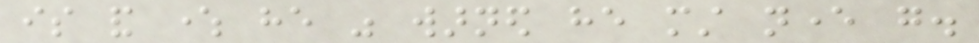is and where he was warned he must never go.
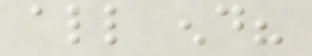all end?
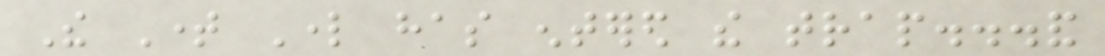The Time Lord has entered the trap...and
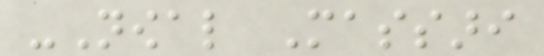-Nowal Massari
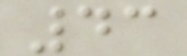43
